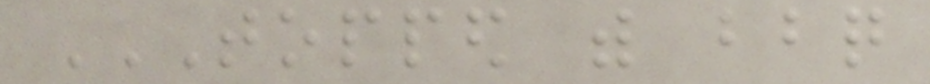TOPPED WITH BBQ
